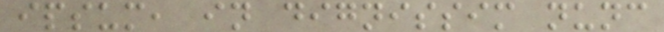ipsum, in dignissim nunc
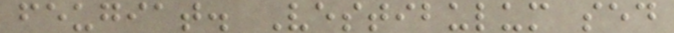feugiat. Vestibulum sed
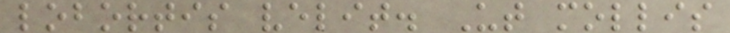lobortis velit. Ut mollis
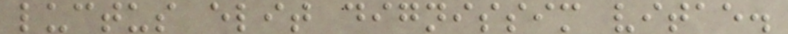luctus elit dignissim vitae.
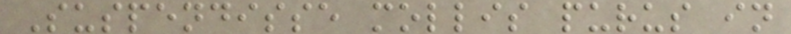Suspendisse mollis purus in
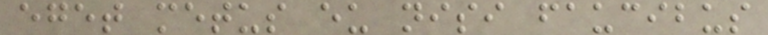eget metus eu nisi faucibus
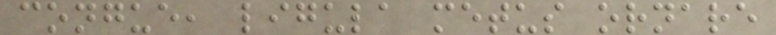congue, ligula metus ornare
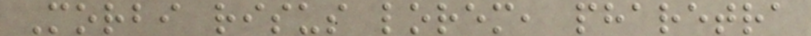Morbi risus lorem, pharetra
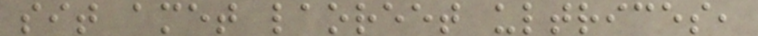sit amet laoreet ultrices,
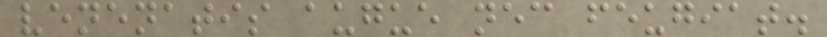venenatis augue nec feugiat.
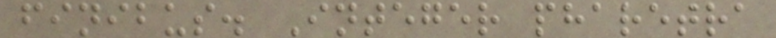finibus. Integer pharetra
